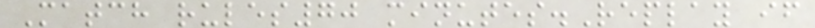Match rules70 minutes.Replay if
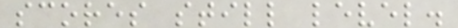scores still level.
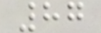87
